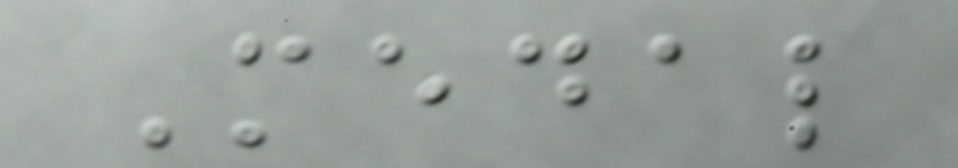Medal
